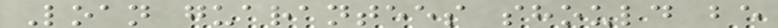Loan guarantees should be
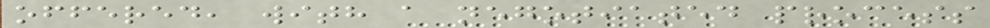offered, with a negotiated process
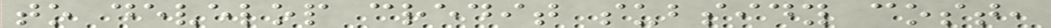to develop credit subsidy cost,
